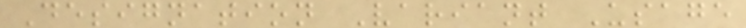Designation Variant Usage
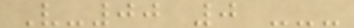V-00 0 ---
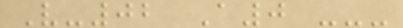V-02 A0 ---
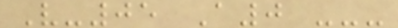V-05 A0 ---
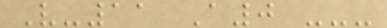V-11 A0 ---
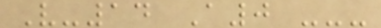V-14 A0 ---
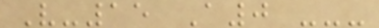V-15 A0 ---
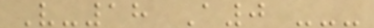V-18 A0 ---
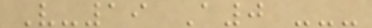V-19 A0 ---
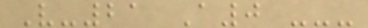V-21 A0 ---
